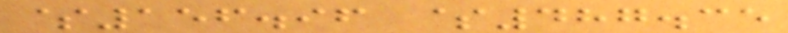$156.96 $487.35
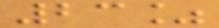23%
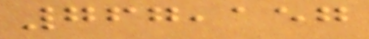767,157
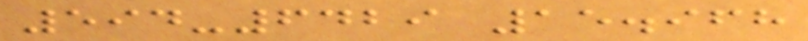594-6429 15.968
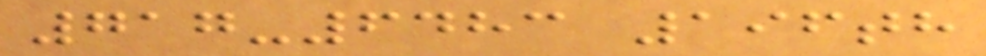717-6483 196th
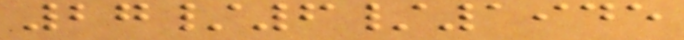27/6/1945
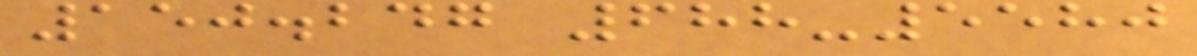150.247 688-5580
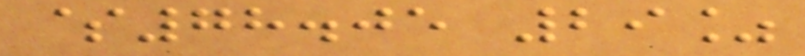$78.05 29%
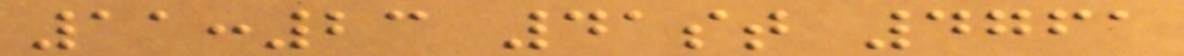11:23 41st 4761
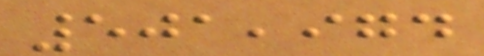501,974
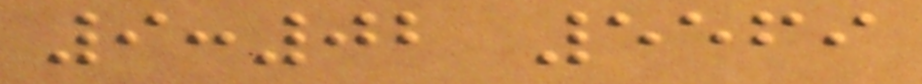9:02 5569
